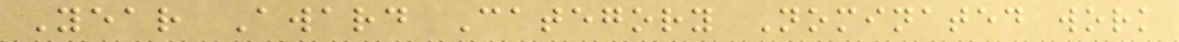Year Award Category Nominated work
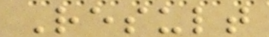Result
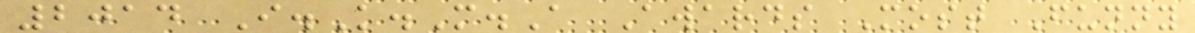2014 I.K.M.A Awards Most Funny
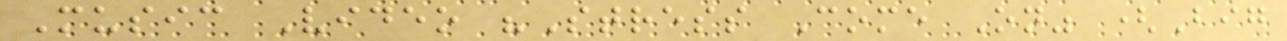Music Video "Stress Come On" (Big
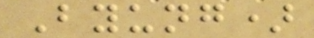Byung)
